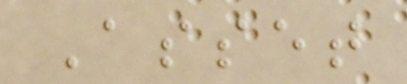Asset
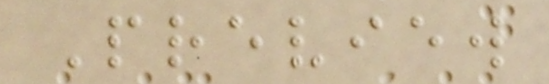Preview
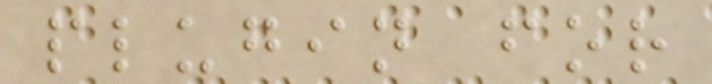plugin for
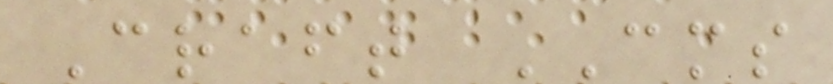Craft CMS
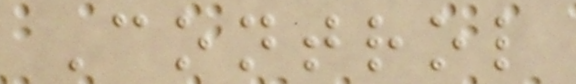Control
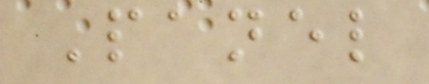Panel
